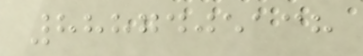8887405138
